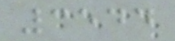3544
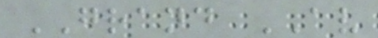GRAND AV
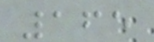165
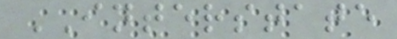INTERSTATE
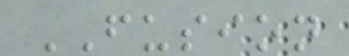FUSION
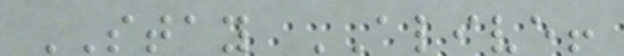STAY ALIVE!
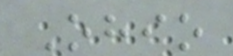Ohio
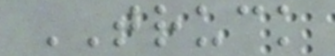TRUCK
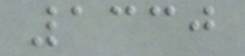1330
